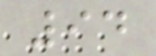94
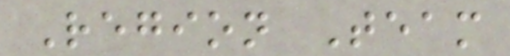Region Team
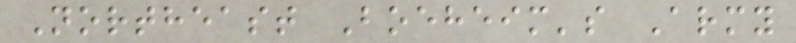Northeast Boeheim's Army
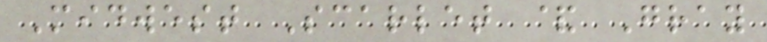Midwest Scarlet & Gray
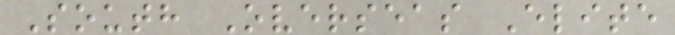South Overseas Elite
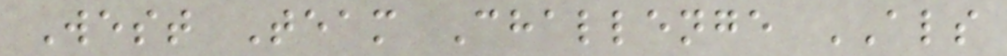West Team Challenge ALS
